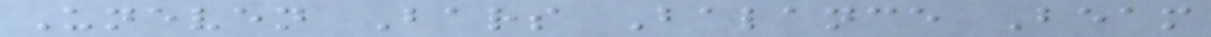Uneven Bars Balance Beam
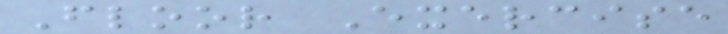Floor Exercise
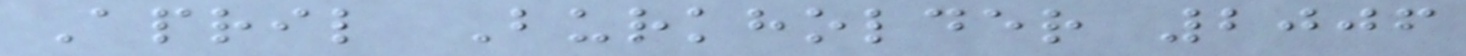April Burkholder 2006
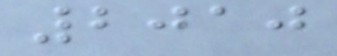2010
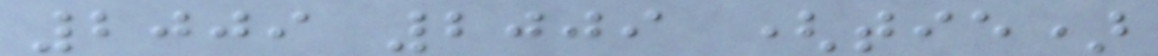2009 2009 (tie)
